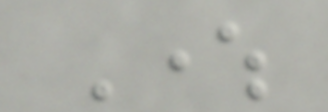Where
